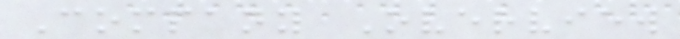Company Overview
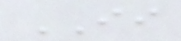II
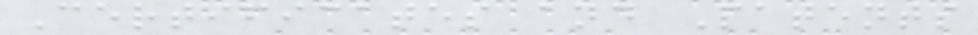Certificates and Patents
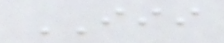III
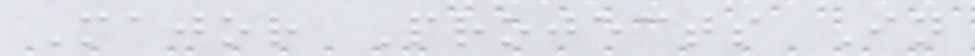Major Projects In
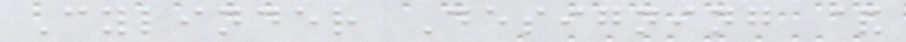Cylinder Designing &
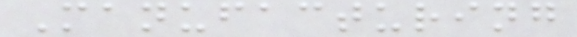Manufacturing
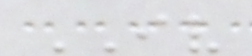IV
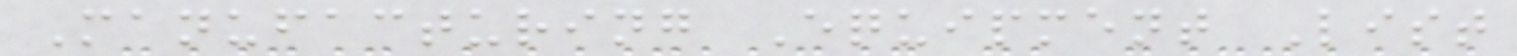Manufacturing Equipment List
